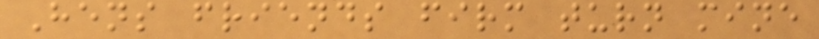Hens friends firm turn mine
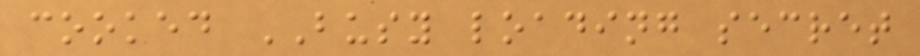cooked BUSY loading secret
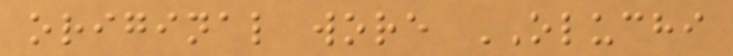original wore OLUCHI
